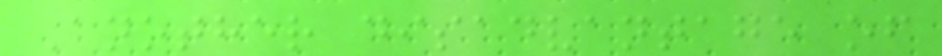Another disadvantage of
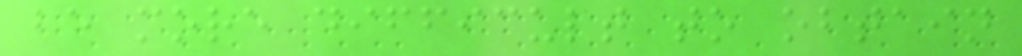be more difficult to obtain
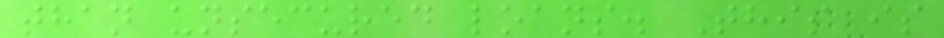than unsecured loans. This is
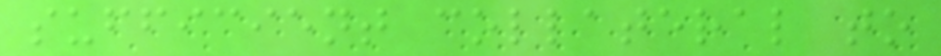sufficient collateral to
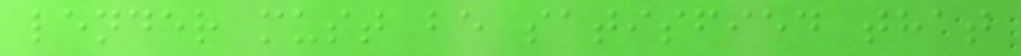lender must be satisfied that
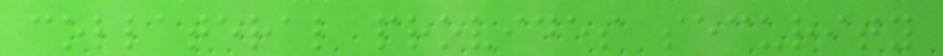collateral provides security
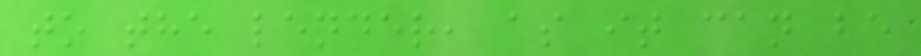to the lender, as it can be
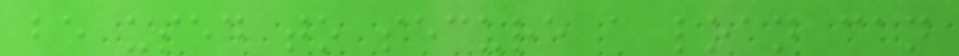be used to secure a loan can
